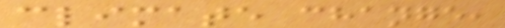climate change,
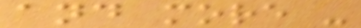and more -
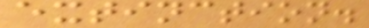extinction.
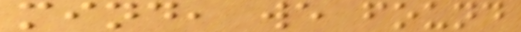mind, we found
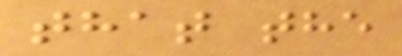that the
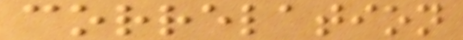correlation
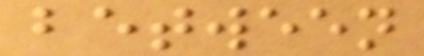between
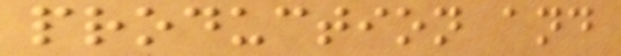production and
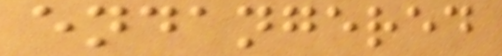endangered
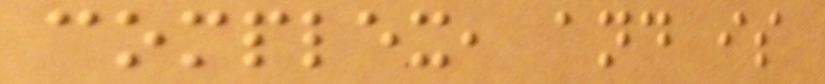complex, and is
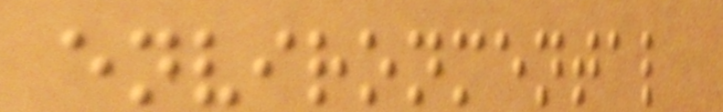environmental
